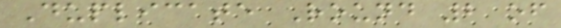Duplicate Round 2 of
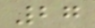27
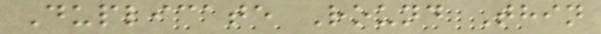Duplicate Round Thin
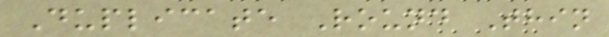Duplicate Round Thin
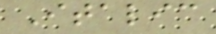Italic
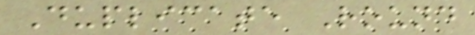Duplicate Round
